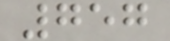757
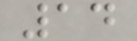14
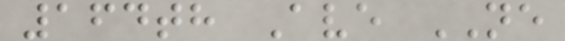164th Ave NE
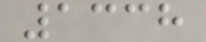1338
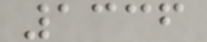1336
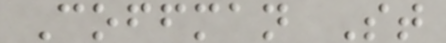Coffman St
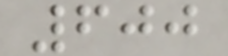600
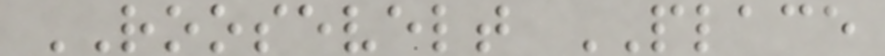ROOSEVELT PLACE
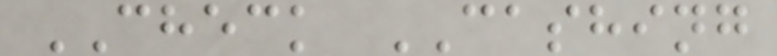CHECK CASHING
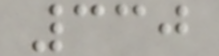330
